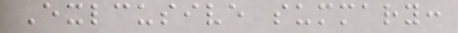Exlcusive summary:
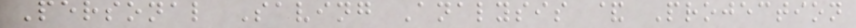Personal Saving Analysis & Projection
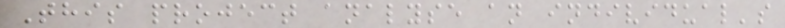This project analyse an individual's
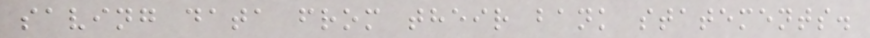saving data from their bank statements.
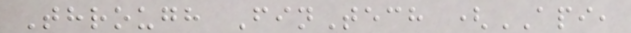Through FinTech (API,
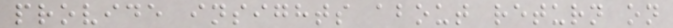provide insights about return on
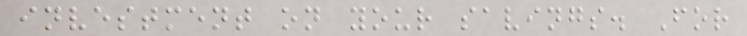investment on your savings. For
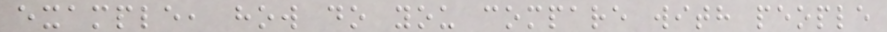example, how do you compare with people
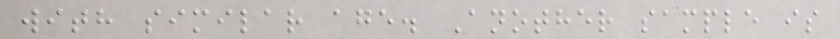with similar age. Another sample is
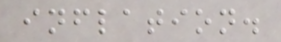inflation.
